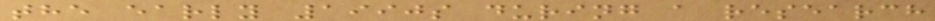the early 1990s during a research
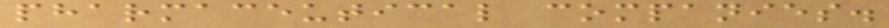pharmaceutical companies.
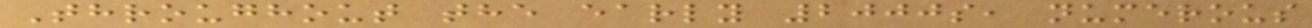Throughout the early 2000s, numerous
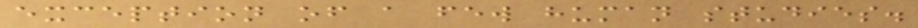exception of a few human studies.
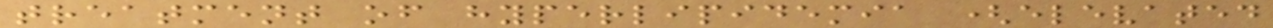treatment of hyperlipidemia (elevated
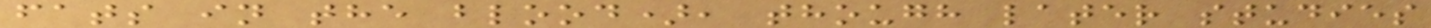fats in the blood), though later studies
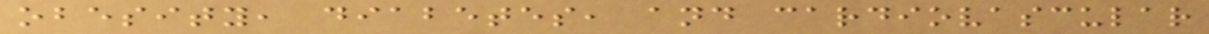obesity, diabetes, and cardiovascular
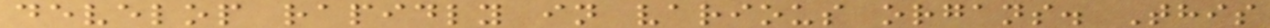develop rapidly in various organs. This
